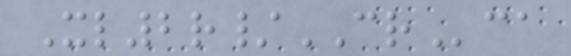Xl2r/CRca
